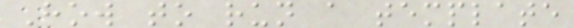How to run a template
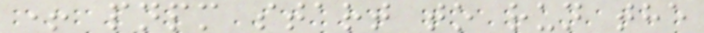+ pnpm start to run the
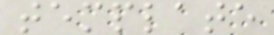template
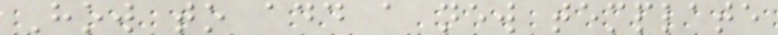How to add a new template
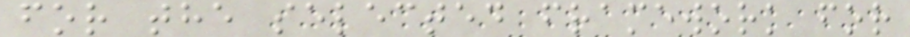for the selected framework for
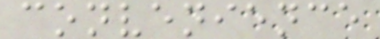convenience
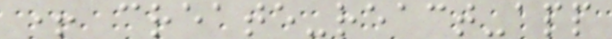+ create-react-app
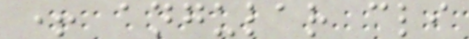+ angular cli
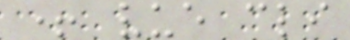+ vue cli
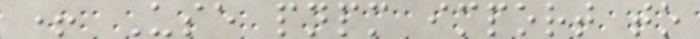+ Use pnpm import to
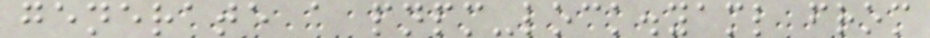generate a pnpm-lock.yaml from
